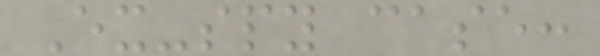Ex-spy case:
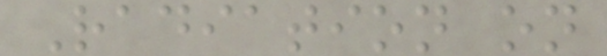Radiation on
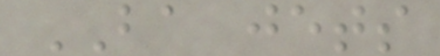BA jets
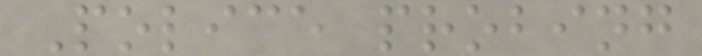Police probing
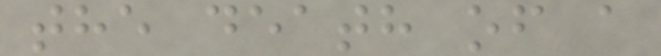the death of a
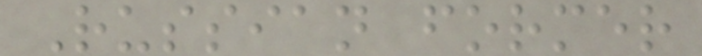Russian former
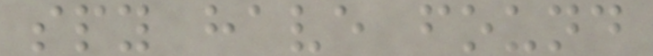spy have found
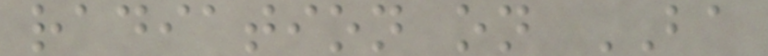radiation on BA
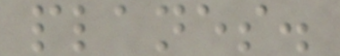planes.
